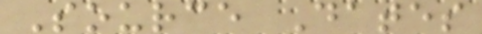Source Dates
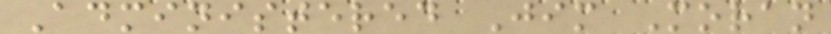Administered Jim Moran
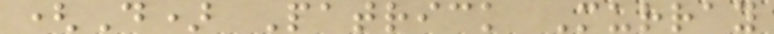(D) Patrick Murray
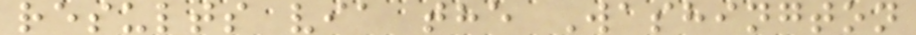results via the Washington
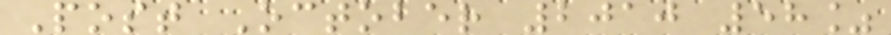Post October 2010 58%
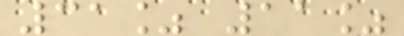31% 11%
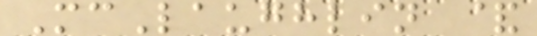McLaughlin &
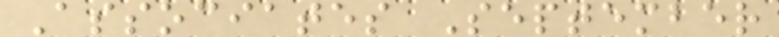Associates September
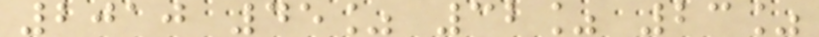2010 45% 32% 23%
